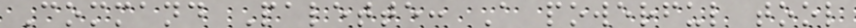Command Palette: A powerful tool
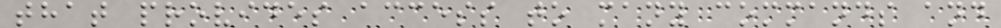that provides access to many commands and
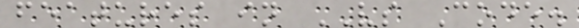features in VS Code.
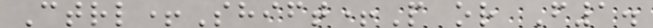Ctrl+Shift+P or F1.
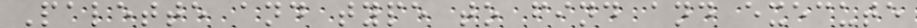Palette and type to find and execute
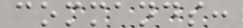commands:
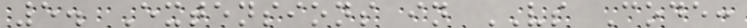5. Extensions in VS Code:
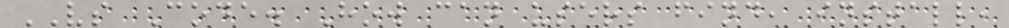VS Code. How can users find, install,
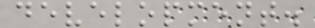development.
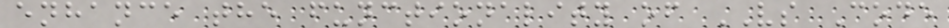enhance the functionality of VS Code
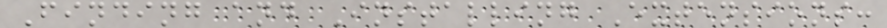Finding and Installing Extensions:
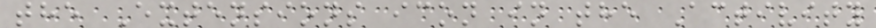the Extensions icon in the Activity
